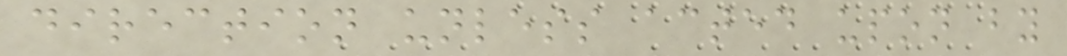direction unless acted upon by
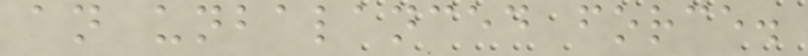an unbalanced force.
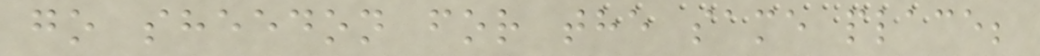go sheedon for the same place;
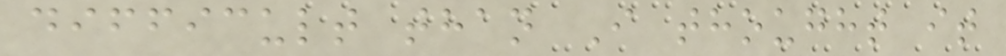difficult than I thought it
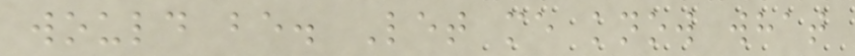would be. Let me know what
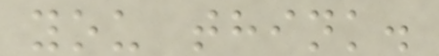you think.
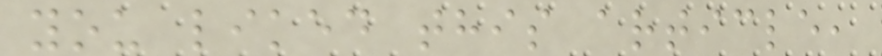you liked this article,
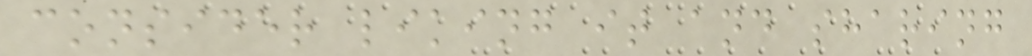consider liking it and sharing
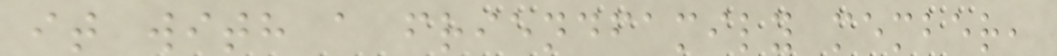it with a friendfamily member,
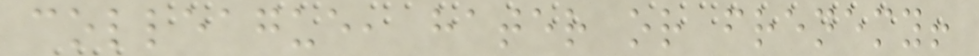colleague, hater or frenemy!
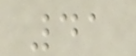41
